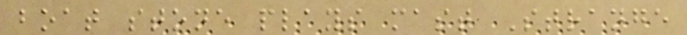boat stone plays mast Strange
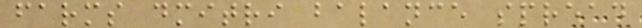farms dmitri balance spread
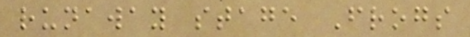runaway stage Frogs
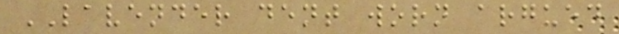LAVENDER dent worn argued
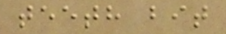teeth bit
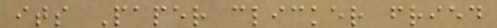its Paper clicker fried
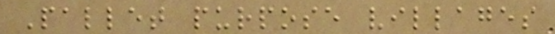Pallet purpose villages
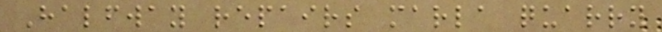Halfway repairs marla quarry
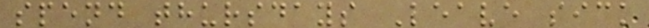spend thursdays Leave sick
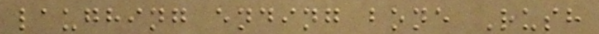laughing ending bone Rush
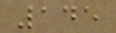145
